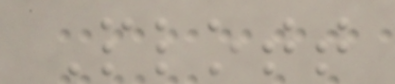Plott
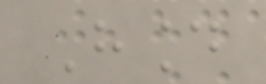Hound
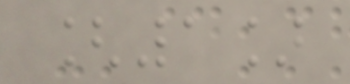[1]
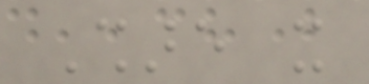Share it
